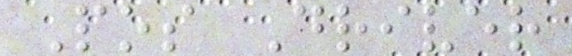Pos Driver
